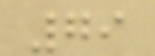79
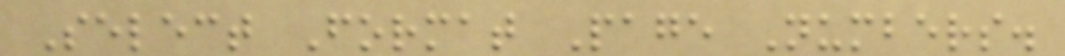Select Format Page Numbers.
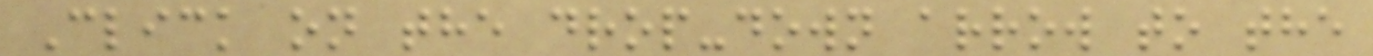Click on the drop-down arrow to the
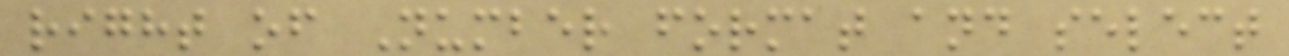right of Number format and select
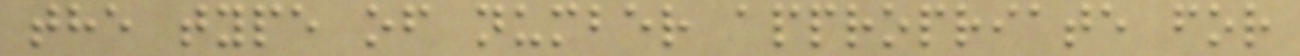the type of number appropriate for
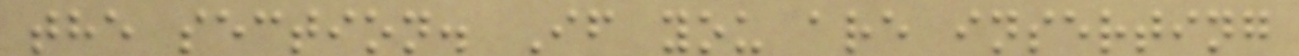the section. If you are inserting
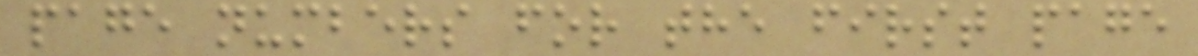page numbers for the first page
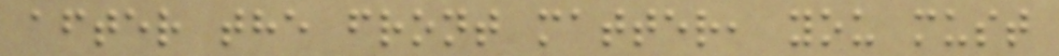after the front matter, you must
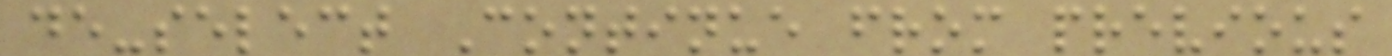de-select Continue from previous
